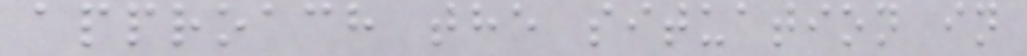approach the situation in
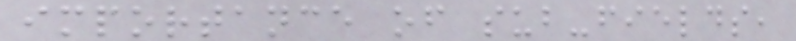importance of sub-fields,
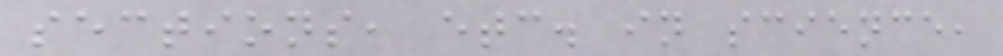sections, etc. in science,
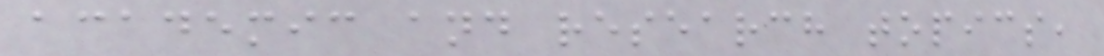academic and research topics,
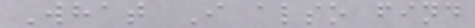What I also find
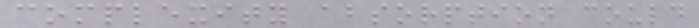complexity absorption could
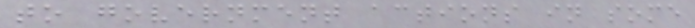to government actions in some
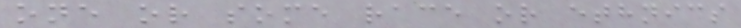one or some race or ethnics
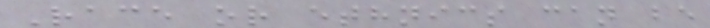Race or ethnics can be
